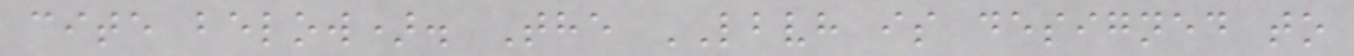cite below). The LBVH is designed to
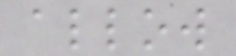allow
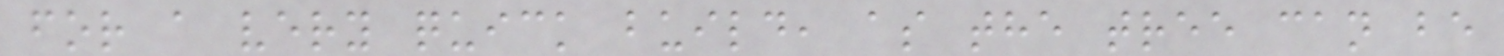for a very quick build, as the tree can be
